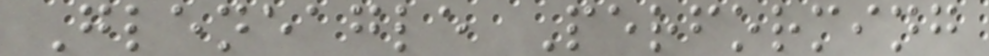Gleneagle Performing
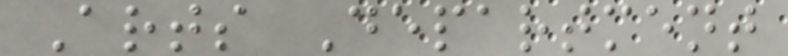Arts Department
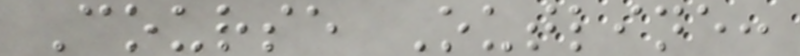Course Outline:
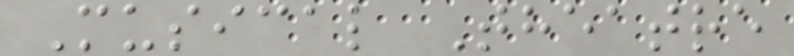Musical Theatre
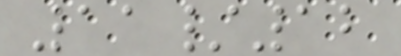11/12
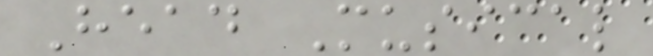Head Musical
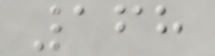168
